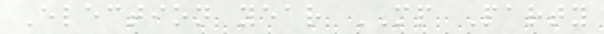Election year MP Party
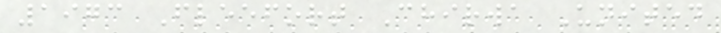1973 Fleefort Chirwa United
